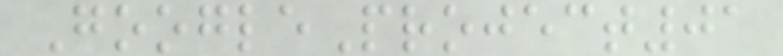GoogleProject01
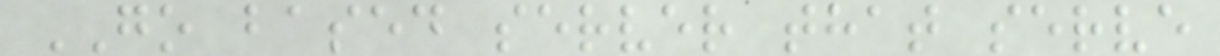GO based server that serve
